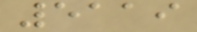5119
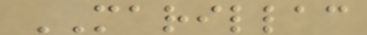MARILLAC
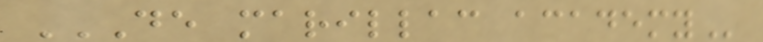DE MARILLAC ACADEMY
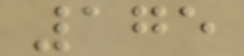175
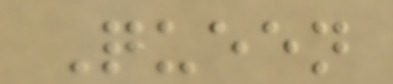Queen
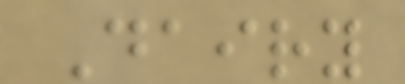Dairy
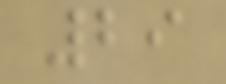29
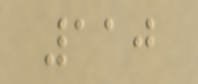110
